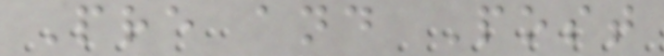Pre and Post
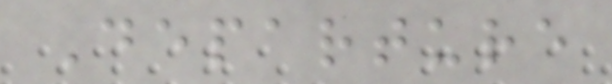Departure
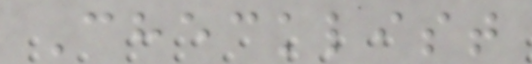Checklist
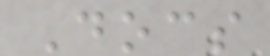Docs
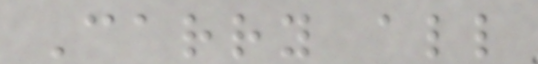Carry all
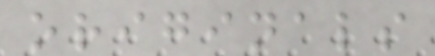originals
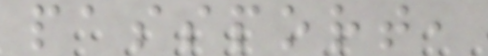passport,
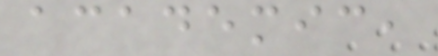academic,
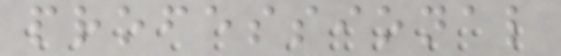professional
